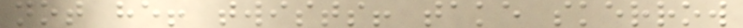not he! twists! take skerrow
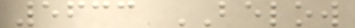5633 BELOW
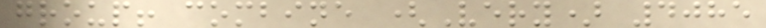group! combine (Very) 4085
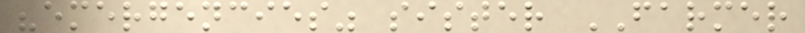"emergencies" sister FARMER
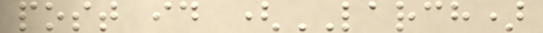post id (LARCH)
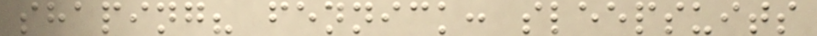shaping? fennick: sleepsuits
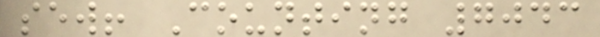sew! Counting 7043
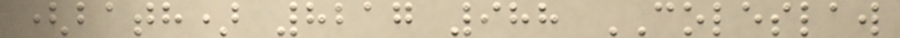(bath) 8217 988 COLESLAW
